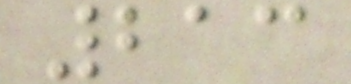213
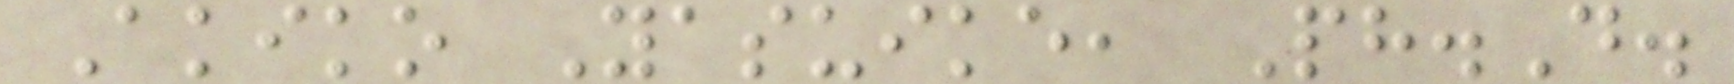Akiko Yasuike, Ph.D.
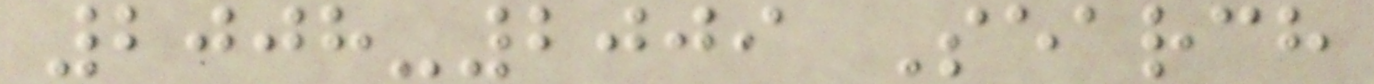2008-2009 Search
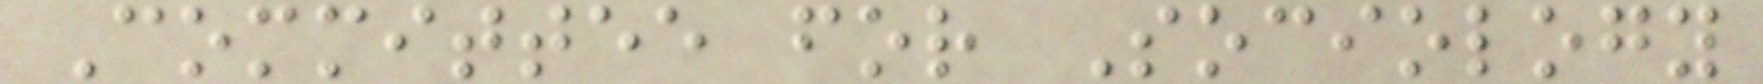Committee for Sociology
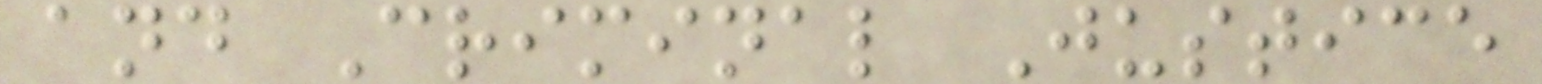and Criminal Justice
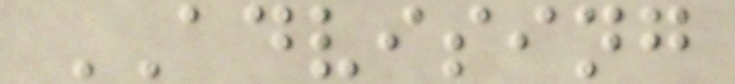ADVISING
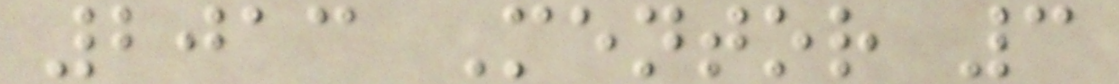2013 Mentor 3
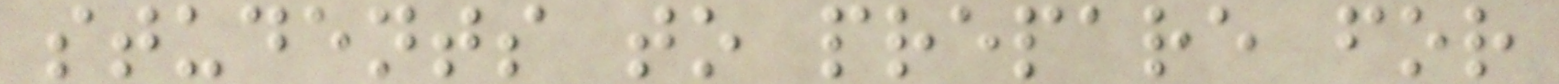students to prepare for
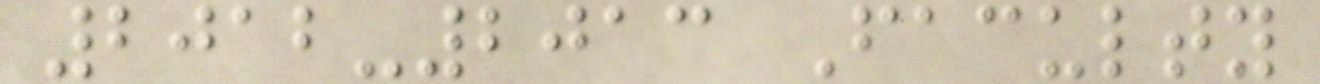2012-2013 Faculty
